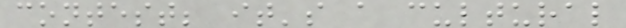contest; it's a cultural
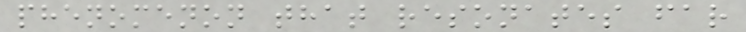phenomenon that resonates far
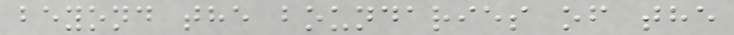beyond the boundaries of the
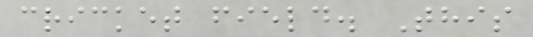cricket field. This
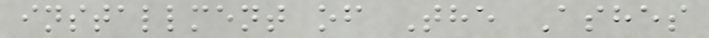installment of The Ashes
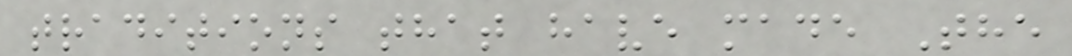traditions that have made The
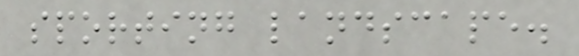sporting landscape.
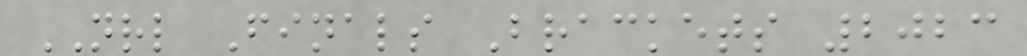NRL Finals Brackets 2023
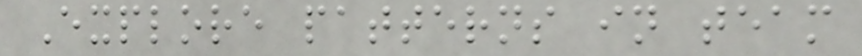Explore patterns in team
